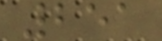251
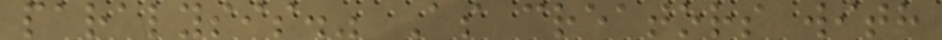paralysis." As creators with
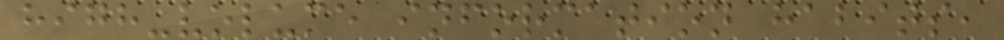high-volume information habits,
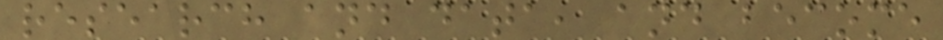research and data, and become
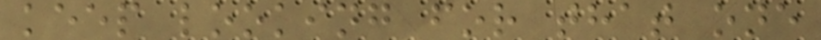keep looking for that one
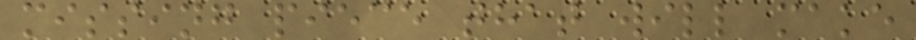missing piece that will make
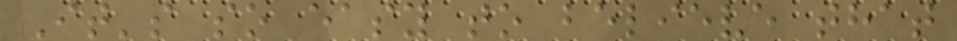It's so easy to believe that
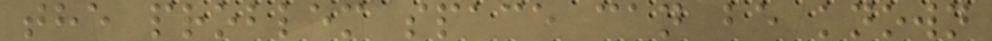the problem space can be known
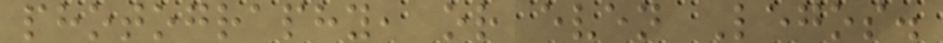photography, or even Legos.
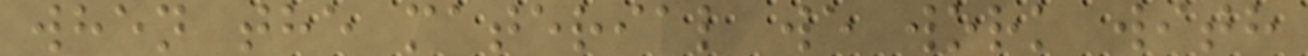when the material we work with
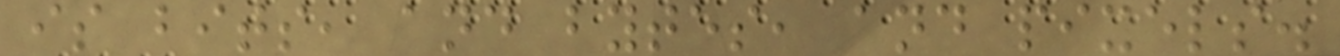is bits, and bytes, and pixels.
